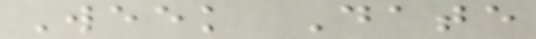Week Date
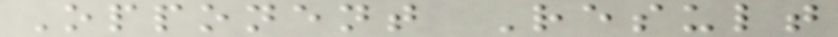Opponent Result
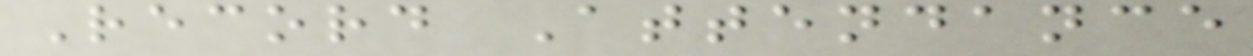Record Attendance
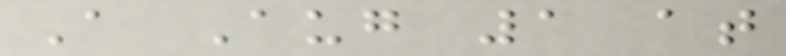A Aug 1 at
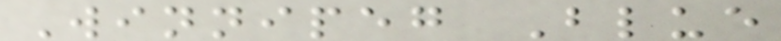Winnipeg Blue
